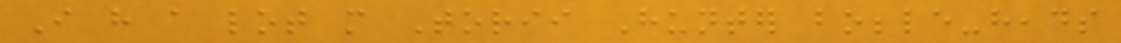I have a lot more Torii Hunter bobble-heads
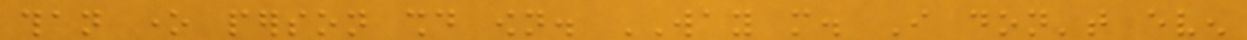than one person should own. WAY more. I don't even
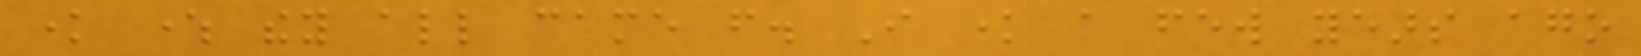know where they all came from. I know a few years ago
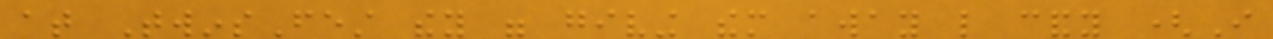at TwinsFest they were giving them away like candy (I
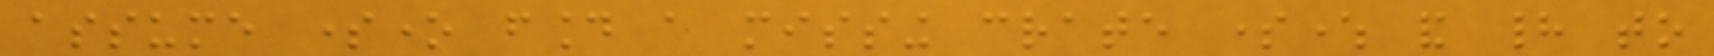assume someone found a missing crate somewhere and had to
